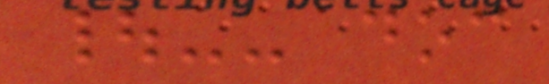|-- doc
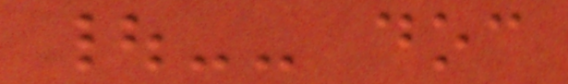|-- doc
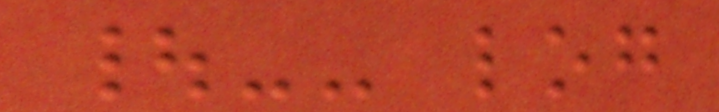|-- log
